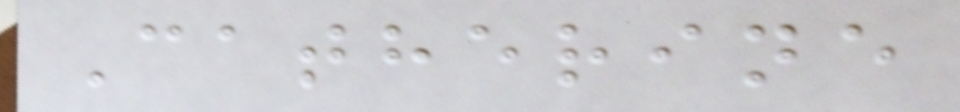Catherine
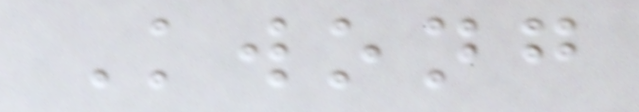Kwong
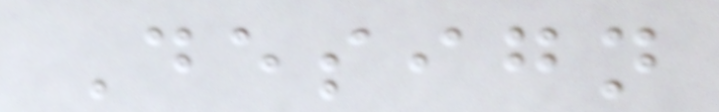Design
